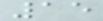15
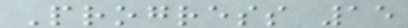Progress 15
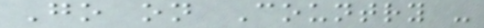Go on Country -
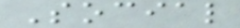Social
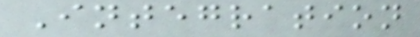Integration
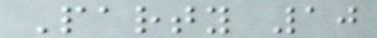Party 10
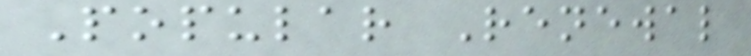Popular Renewal
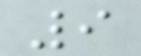9
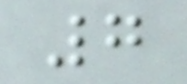7
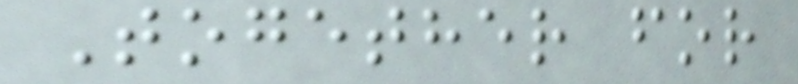Together for
